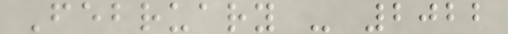February - 2022
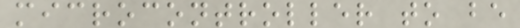microcontroller to be
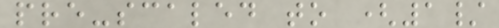pre-scaled to (1/
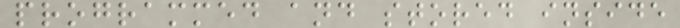programmed and stored inside
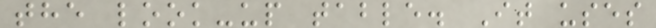the look-up table. It uses
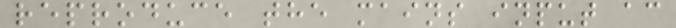reproduce the mains input ac
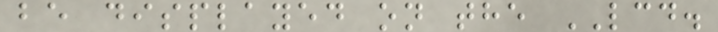be displayed on the LCD.
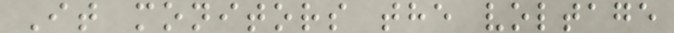It monitors the voltage
